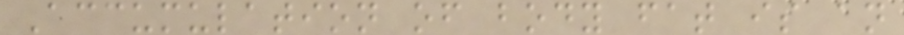Accumulation of body fat is an
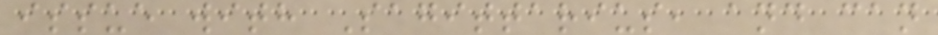issue with Sagittarius, and can
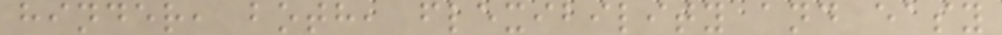hinder, both, flexibility and easy
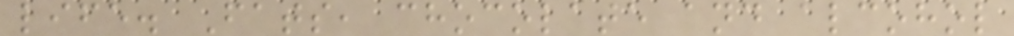life. Fats, chocolate and alcohol
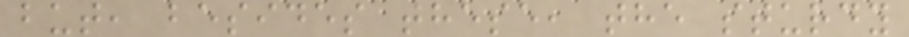but, besides these, the sturdy
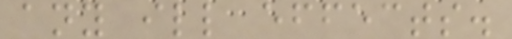any ill effects.
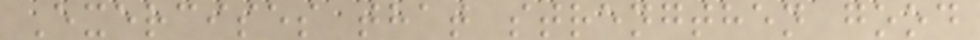Exercises that strengthen good
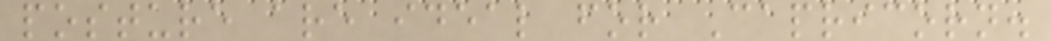posture are ideal for Capricorn.
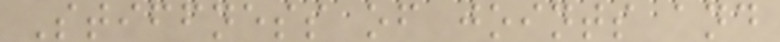Stiffness of joints and
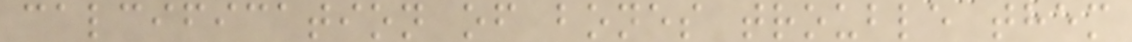calcification of bones trouble them
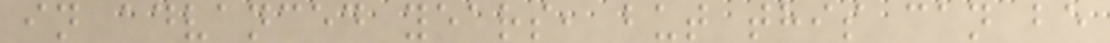in advanced years, but this can be
